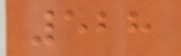528
